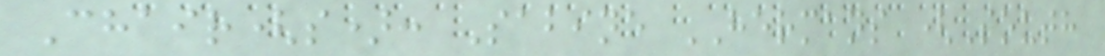Chair(s): Sabine HERMANS (South
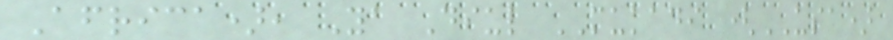Africa), Ya Diul MUKADI (USA)
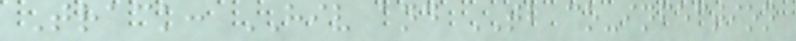Track: HIV and TB co-infection
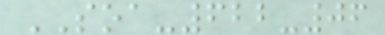SOA-622-06
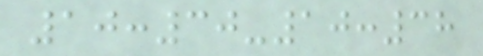10:30-10:38
